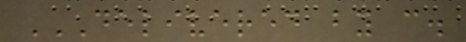DELIVERED BY C.
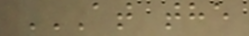AT THE
